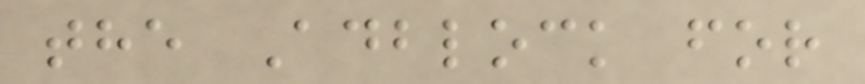the Adblock for
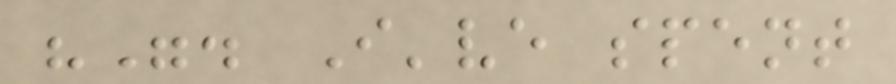"". I've spent
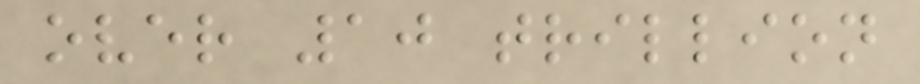over 10 trillion
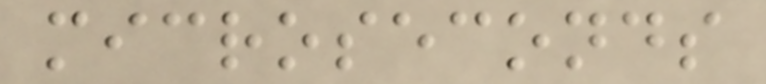microseconds
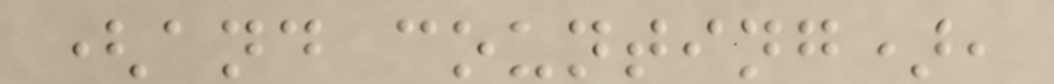(and counting),
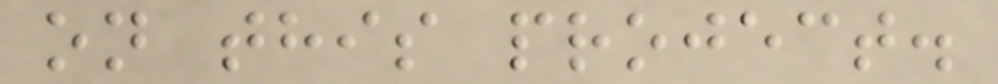on this project.
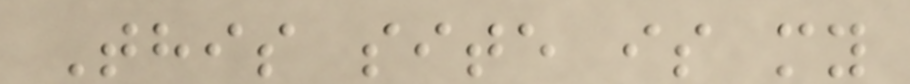This site is my
